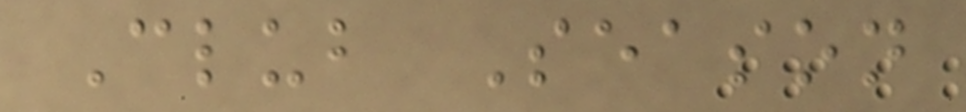Club Season
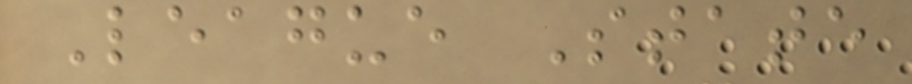League State
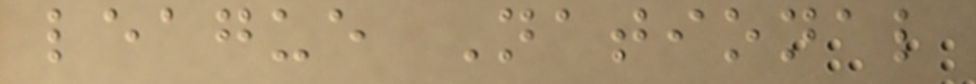league National
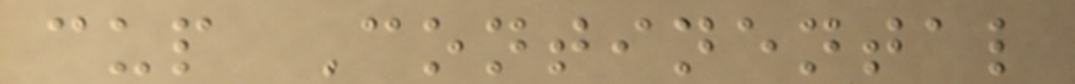cup Continental
